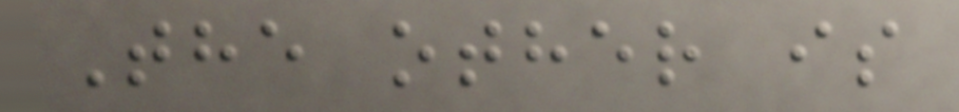The other is
